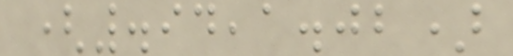(.94,1.02)
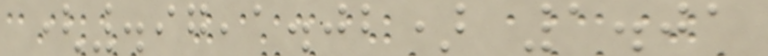(.97,1.02) 1.01
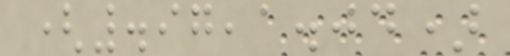(.97,1.04)
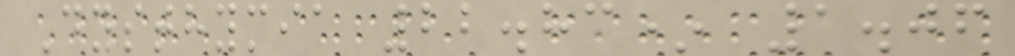Dysthymia 22.83* 1.06
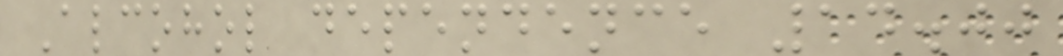Alcohol dependence 14.00
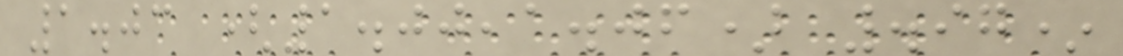1.03 (1.00,1.06) .97*
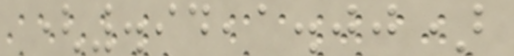(.94,1.00)
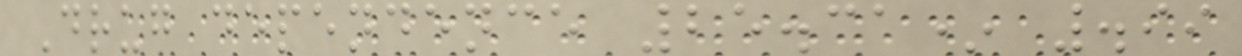Drug dependence 25.31* .99
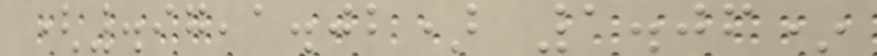(.97,1.02) 1.06*
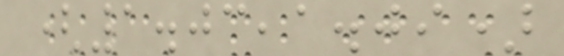(1.03,1.09)
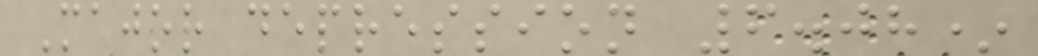Major depression 6.08*
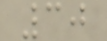30
